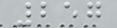257
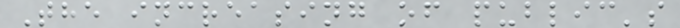The increasing of public's
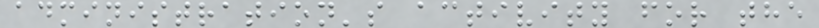administration's activity for the
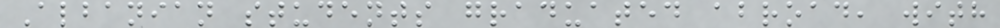Albanian students graduated abroad, with
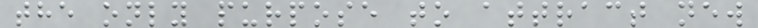the only purpose to attract new
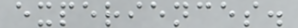experiences.
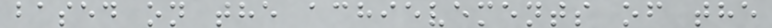based on the achievements of the
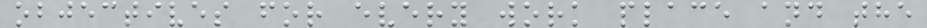objectives for every work place and the
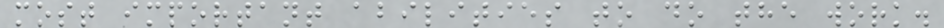most important abilities to do the work.
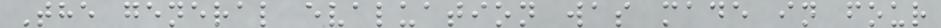The general evaluation was made in four
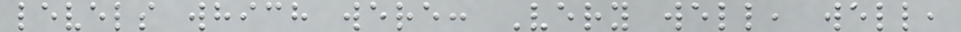levels which were: Very well, well,
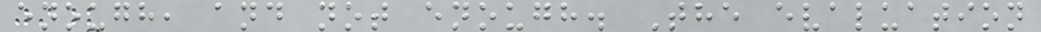enough, and not enough. The evaluation
